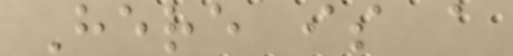Here is a
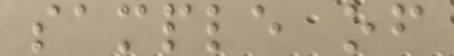sample of
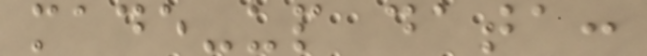made-up data:
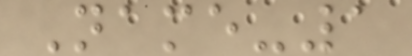Name-1
